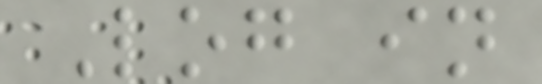Log in
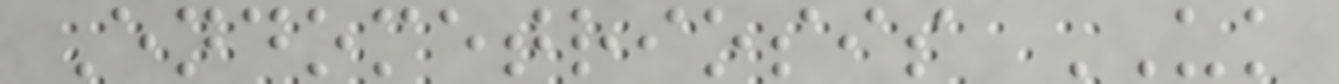Endometriosis UK
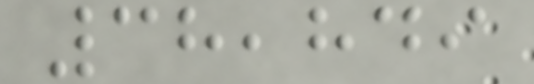38,849
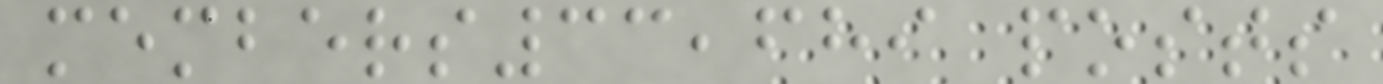members33,689 posts
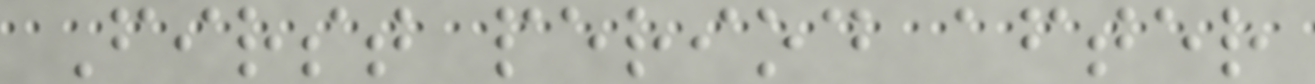First period after
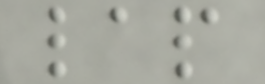lap
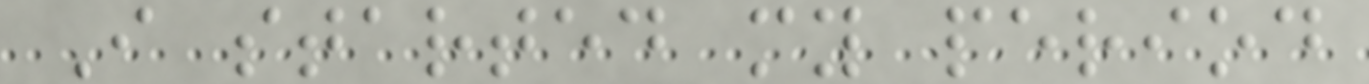I started my period
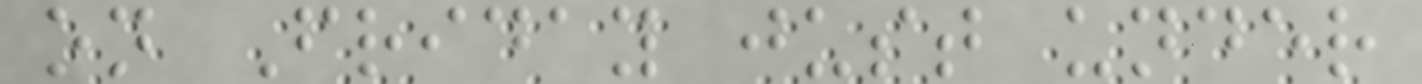on Friday just under
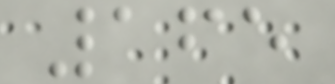165
